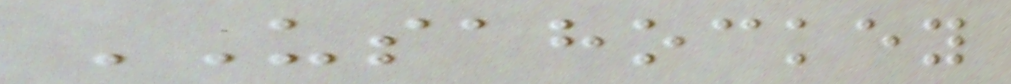USAHOCKEY
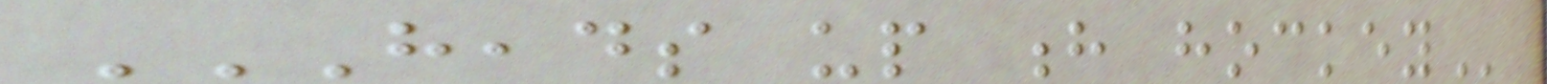HEADS UP H HOCKEY
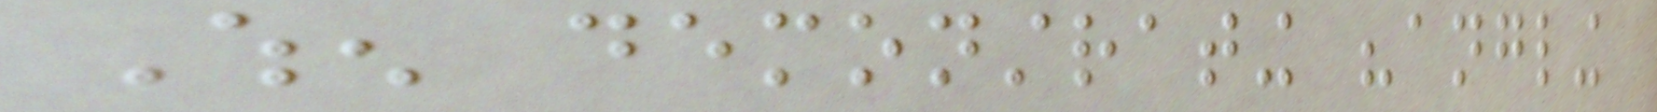When demonstrating "angling
